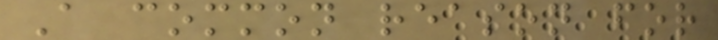A common reason for
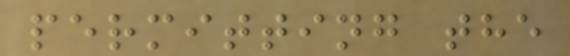permitting the
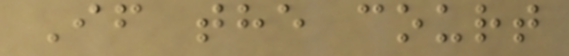If the court
